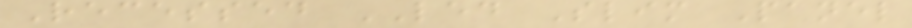Recessed LED Slim Panel
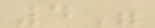4"
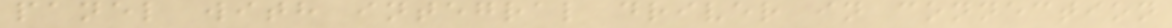panel with integral driver in connection
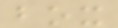box
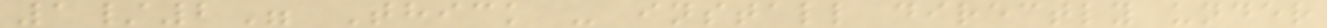1/2" Thick - install directly under
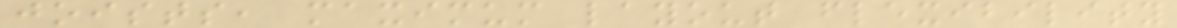joists, maximum layout flexibility
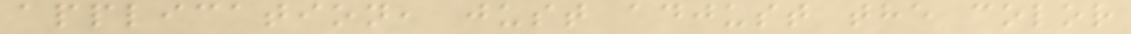application, just adjust the color
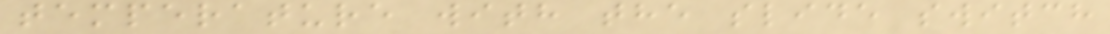temperature with the slide switch
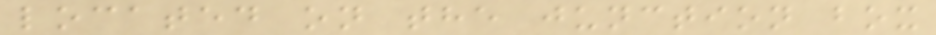located on the junction box
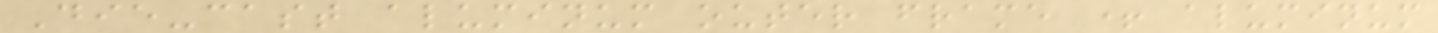Die-cast aluminum outer frame + aluminum
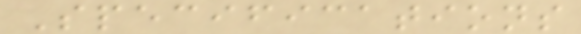Specifications
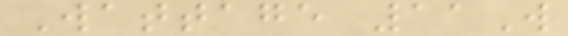Wattage 11W
